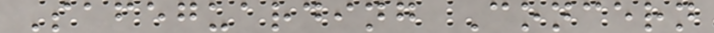Safeguarding Concern
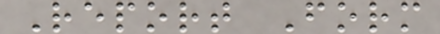Report Form
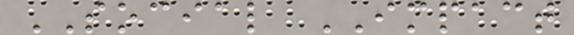SOCIAL IMPACT
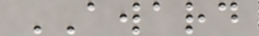AWARD
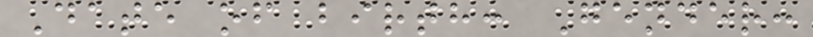Date of birth: Gender:
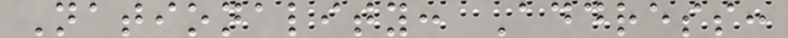Nationality: Address:
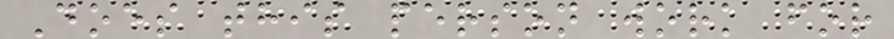Does this person work for
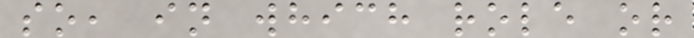so, in which role or
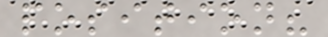position?
